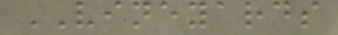VINEYARDS
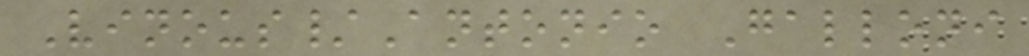Vinous/Antonio Galloni
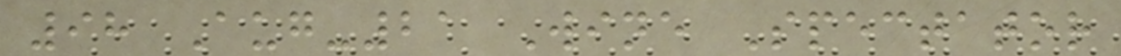98 Aug-21 Wine Spectator
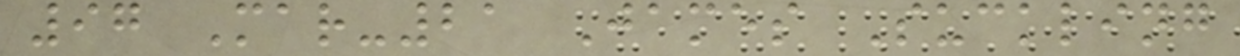97 Mar-21 James Suckling
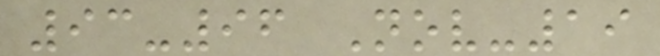93-96 Nov-19
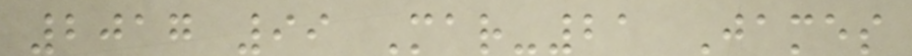2017 99 Mar-21 James
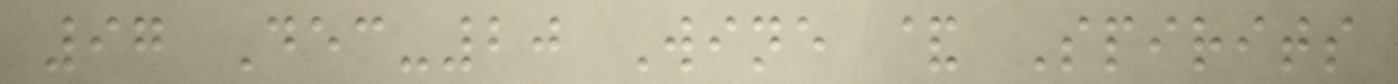97 Dec-20 Wine & Spirits
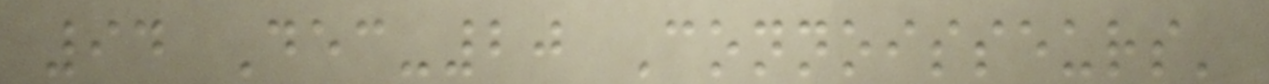94 Dec-20 Connoisseurs'
